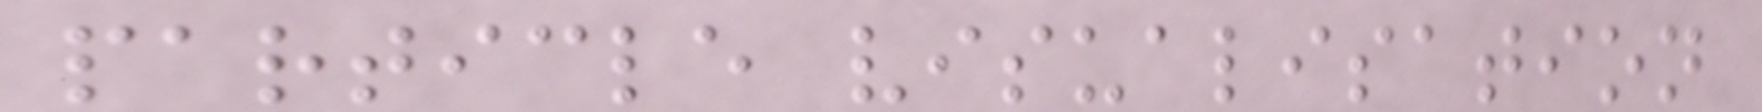particle visualisation
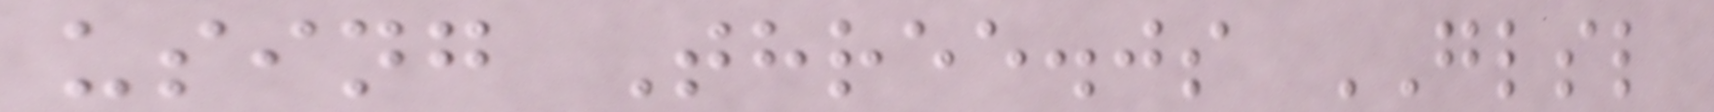using Three.js GLSL
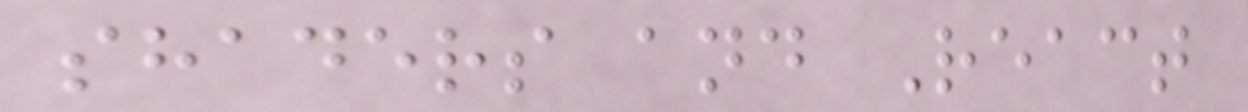shaders and React
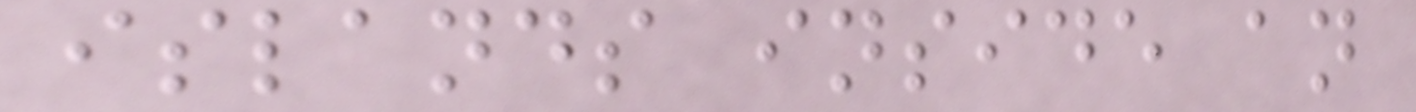islands inside an
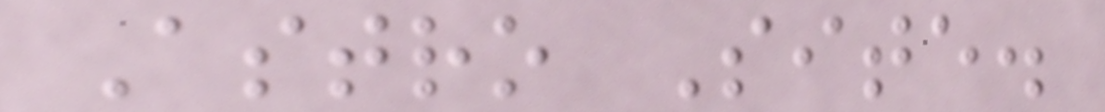Astro Site.
